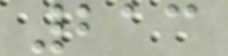213
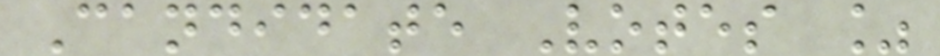Candidate Votes %
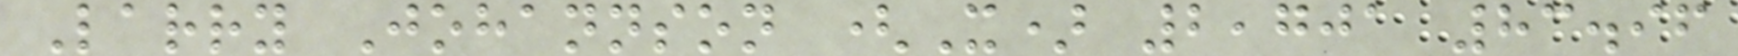Larry Johannson (X) 2,701 83.96
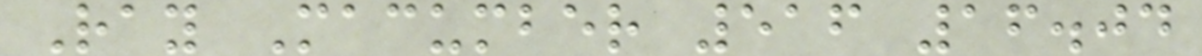Ray Macumber 516 16.04
